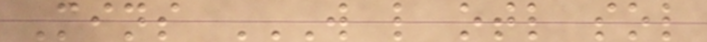Mins W L OTL SOL
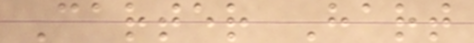Carter Hart
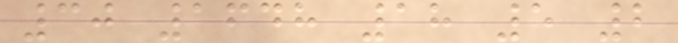30 1648 18 5 2
